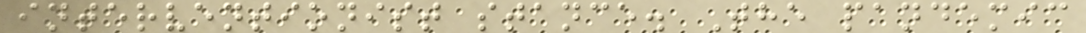interventionist stance. The pandemic
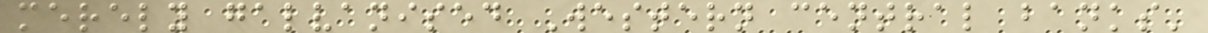merely galvanised Western central banks'
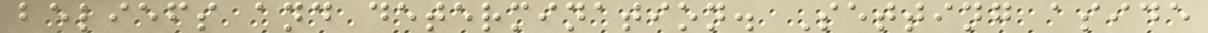beliefs and determination. Setting aside
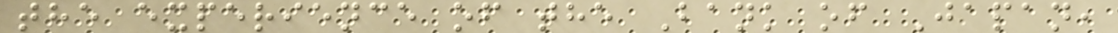the experience of the Bank of Japan,
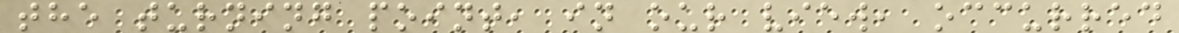the turning point, in our view, occurred
